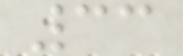33
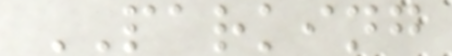PARKING
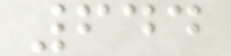644
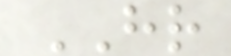HR
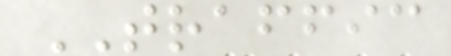TRAFFIC
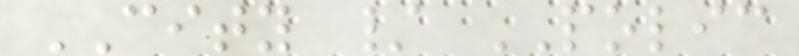CITY / POLIC
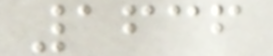1636
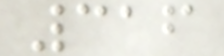316
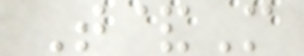T&M
